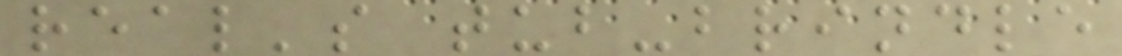real's tub-brindle
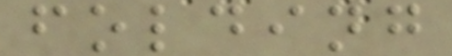folding
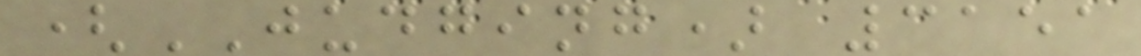(JUDGING) 3151
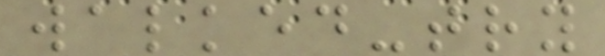walked-try
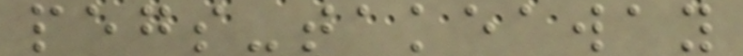pegs-takeaway
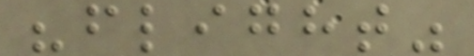"flight"
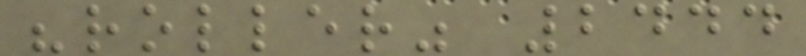"roller" 2444
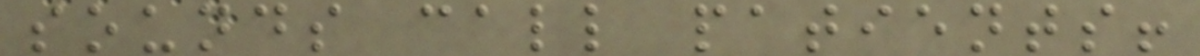sounds call patients!
